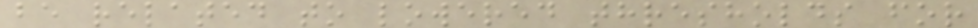be related to lowered thresholds for
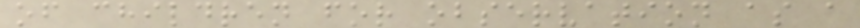of children for observation as a
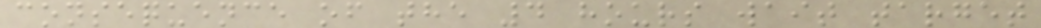consequence of the 4 hours wait target
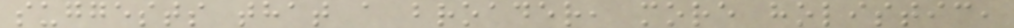suggests that a broader, more holistic,
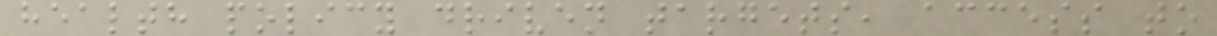health policy driven targets, access to
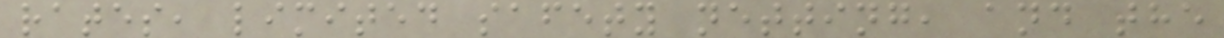rates, limited safety netting, and the
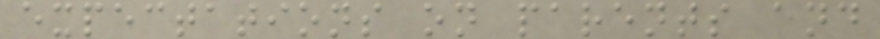expectations on parents and
